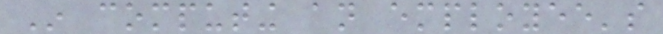In computing an employee's
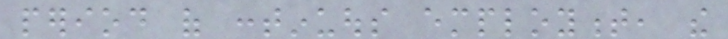period of continuous employment, the
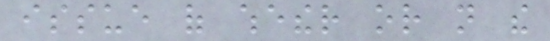issue of whether or not the
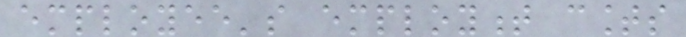employee's employment counts
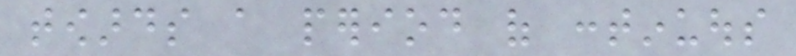towards a period of continuous
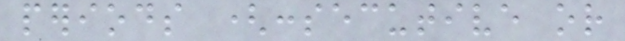periods (consecutive or
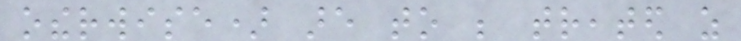otherwise) are to be treated as
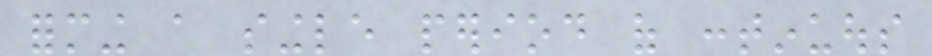forming a single period of continuous
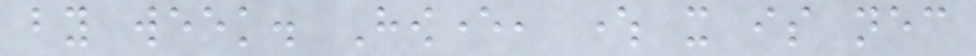by week. However, where it is necessary
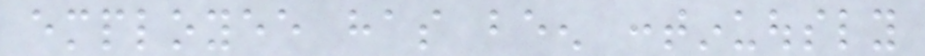employee has been continuously
